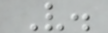V.
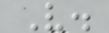V.
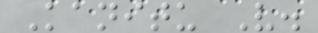Kanitu V.
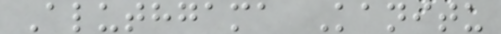Aluthgama Kanitu
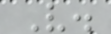V.
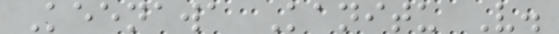Keenawa Kanitu V.
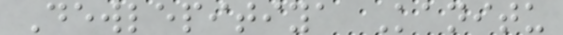Dewlepitiya Kanitu
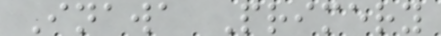Inawa Primery
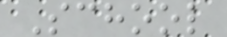School
